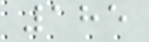185
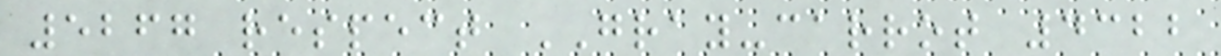5267 respect GRAY-carrot 4322
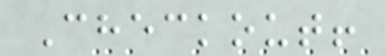Checkout!
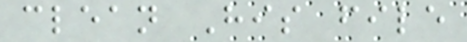clean His file
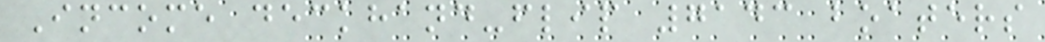Income deckhand-flip 7143 boaters
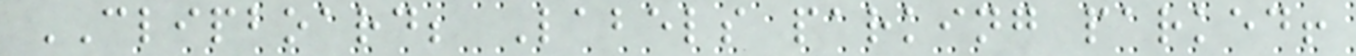CLIPBOARD; Labels parking parked!
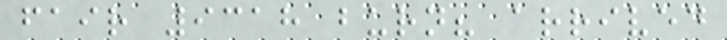fair 9318 burn? arrived
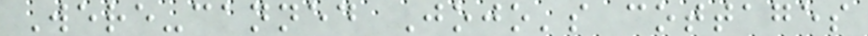Were-canned Jojo's cottages
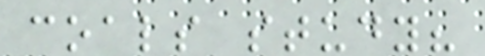coals study?
